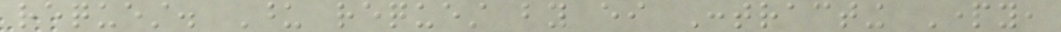request. Upon request by either Contracting Party,
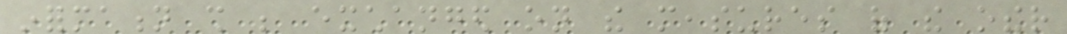information shall be exchanged on the measures of the other
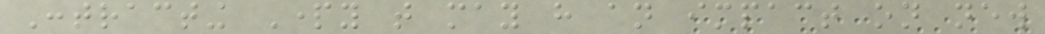Contracting Party that may have an impact on new
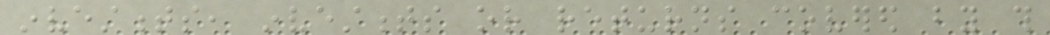investments, investments or returns covered by this
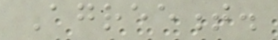Agreement.
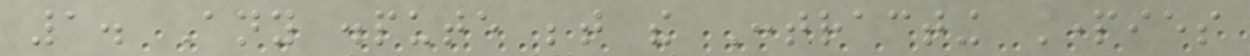1. Any dispute between the Contracting Parties
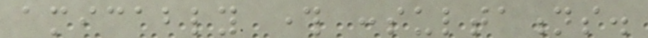amicably through consultations.
